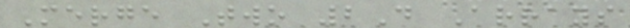Merge Two 2D Arrays
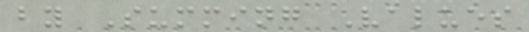by Summing Values
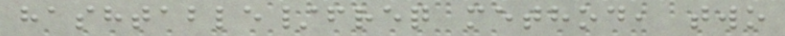hashtable/freq method, two
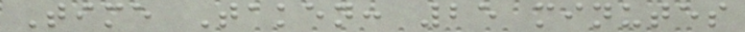Time Taken: 25 minutes
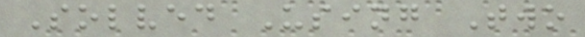Solved Using Two
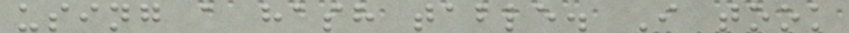using a hash table. I took
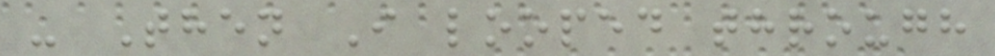- Then I looped through
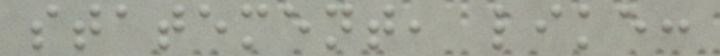statement, like:
